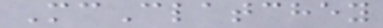McClatchey
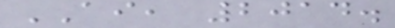AI, 2014.
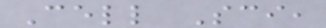Cell Sci,
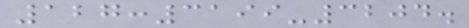127:3199-3204.
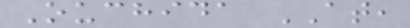Ouchida AT,
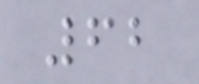62
